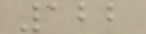122
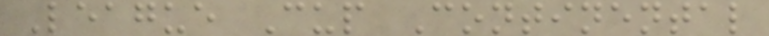League Cup Continental
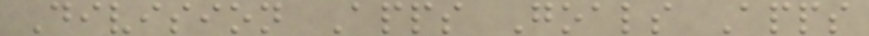Division Apps Goals Apps
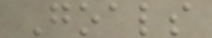Goals
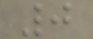0
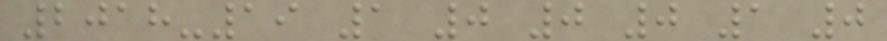2018-19 1 0 0 0 1 0
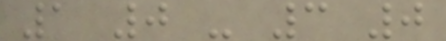1 0 - 3 0
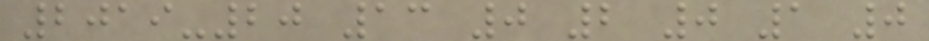2019-20 13 0 2 0 1 0
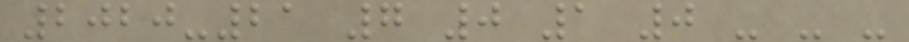2020-21 7 0 1 0 - - -
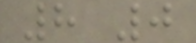8 0
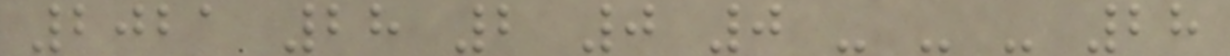2021 28 2 0 0 - - - 28
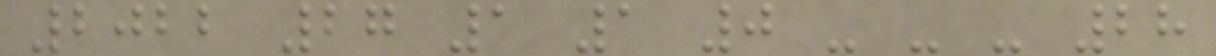2022 27 1 1 0 - - - 28
